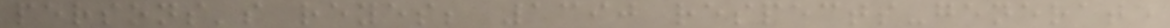persons's reyes; 1390 respects-generate
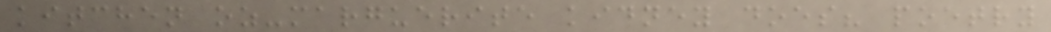kitchen oz-marguerite kidney does? poetry
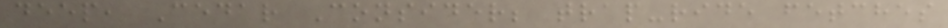deep, Cedar Consider; trap-ride fetches
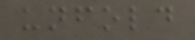unfold
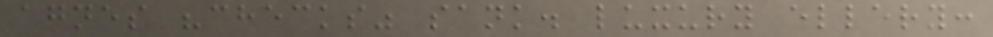agnes "checks" sank. luxury ellery:
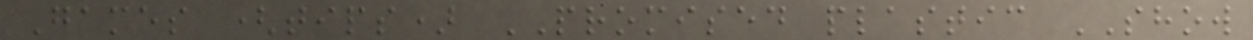Games (tips) PROMISED plastic SHOW
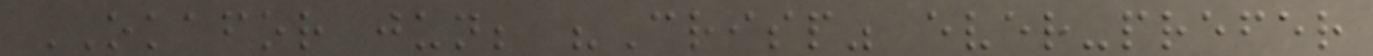OKAFOR jun; "Crisp" ever-prefer
